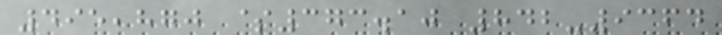495,870 $373.10 842-9364
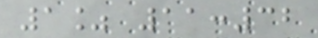1% 11:32
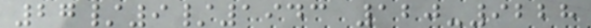27/9/1943 120-9228
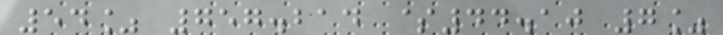54% 757.214 $44.10 7%
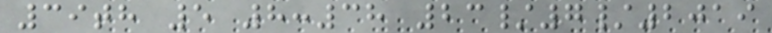39th 5 8:38 23/7/2019
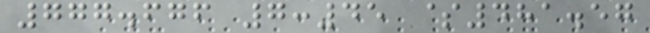777.676 7:45 $481.57
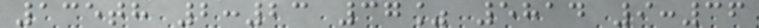135th 2:23 37% 5814 9:36
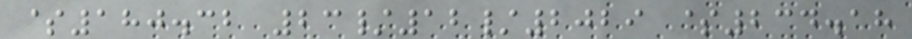$180.32 23/12/2029 $234.18
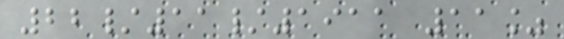22/11/1911 11%
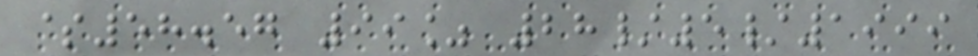$58.57 99% 28/5/1999
